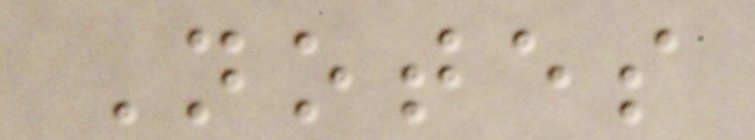Notes
